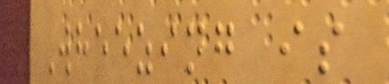Wheezing is
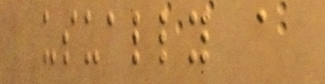usually a
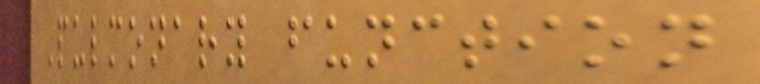Pulmonary function
